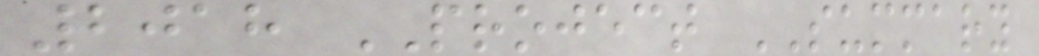2018 PROJECT SUMMARY
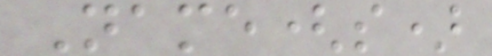Name(s)
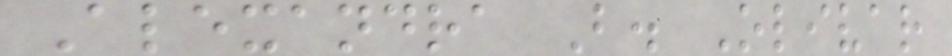Alexandra B. Olivar
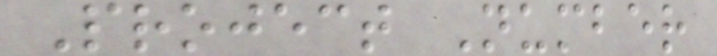Project Number
